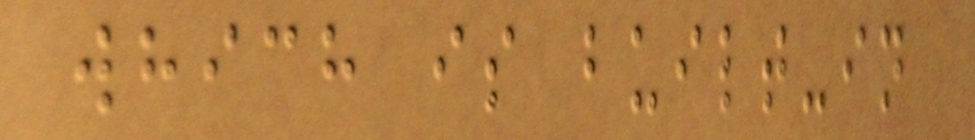which is built-in
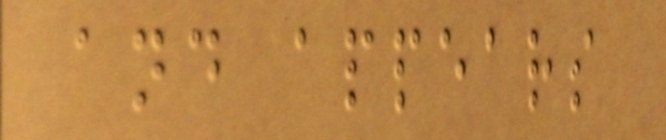and appears
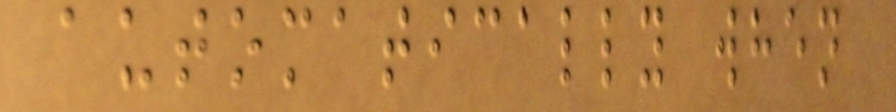automatically when
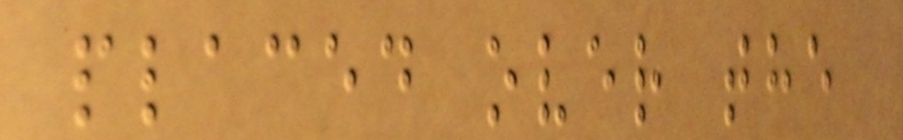placed over the
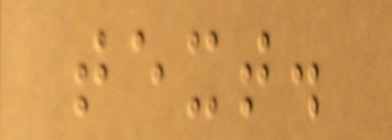text.
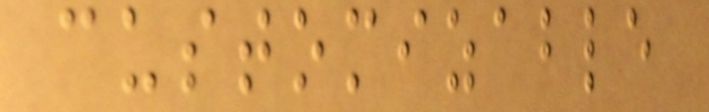customizable
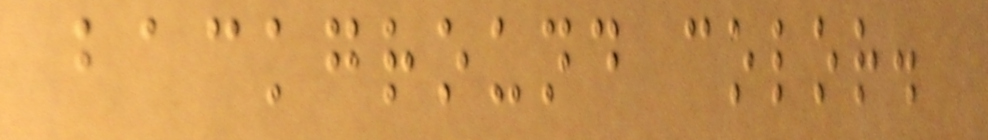background color.
